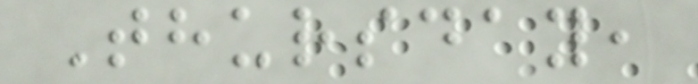Thursday,
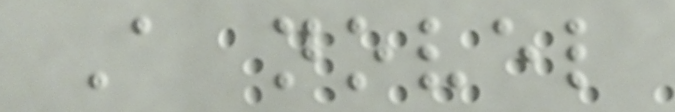A novel
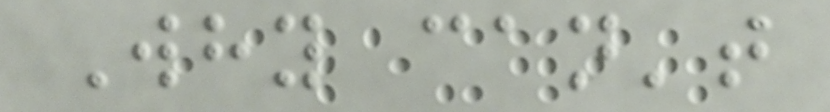Why can't
